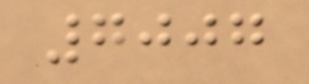7007
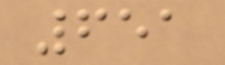651
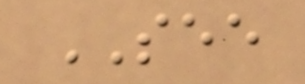SEE
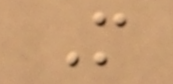M
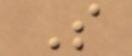S
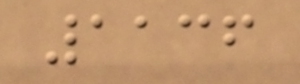1136
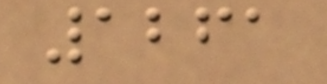1261
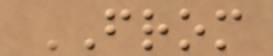FROM
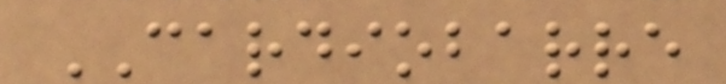CARDIOBARRE
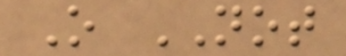O NOT
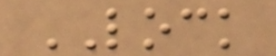LOCK
